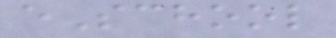eSchool
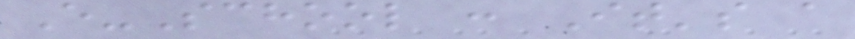E-School : It's a
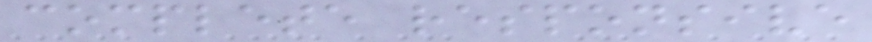complete responsive
